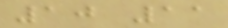10 11
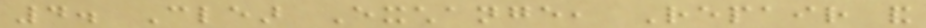4. Clear Exchange, Repair and
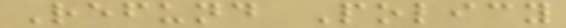Refund Policy
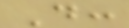Do:
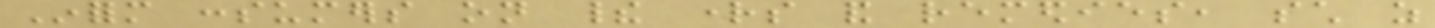Inform consumers on their rights and remedies, such as
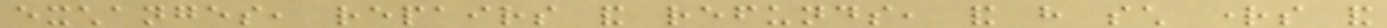exchanges, repairs and refunds, and have such rights and
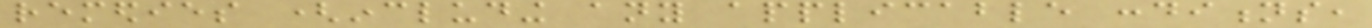remedies (including any applicable conditions,
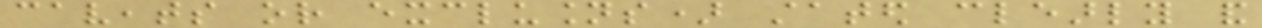caveats or exclusions) stated clearly and
